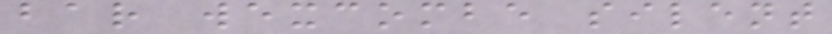bar wexcombe silent
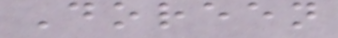Doreen
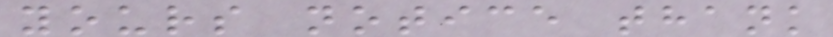yours notice thank
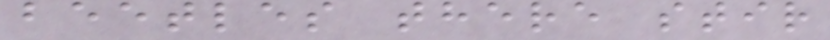beetles there stir
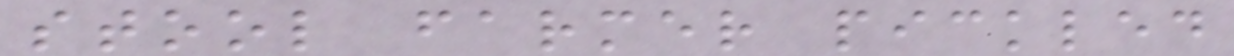stool farmer pickled
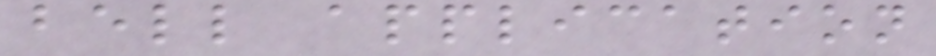bell application
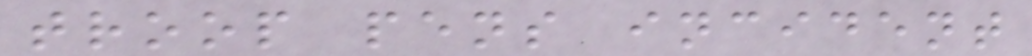troop pens incident
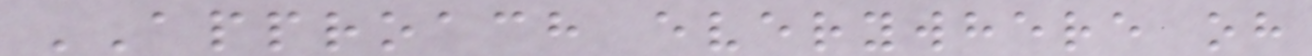APPROACH everywhere oh
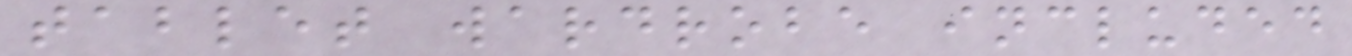tablet wardrobe included
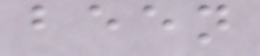been
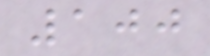100
